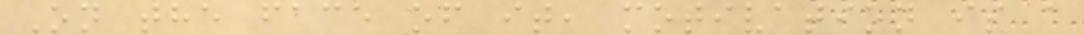On the face of it, motivation is a
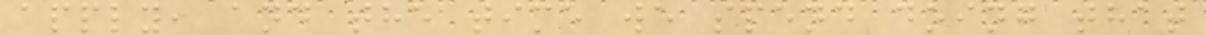apply, and the time we spend doing that
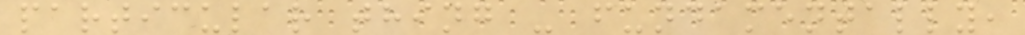particular thing - fundamentally,
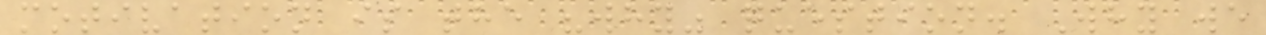motivation is the "why" question. Why we
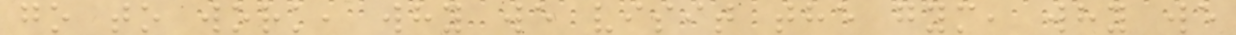go to work, why we visit the gym, why we
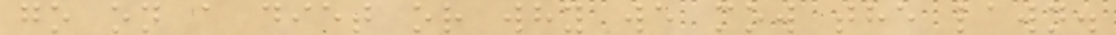go on a diet or why we mow the lawn.
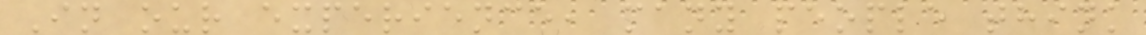In our experience, many people think
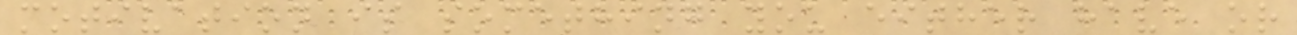motivation is something you either have or
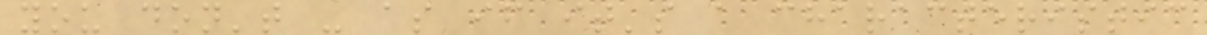you don't - as if it's a characteristic
